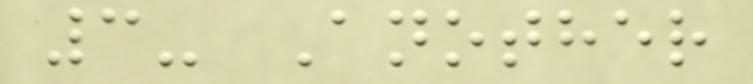3- Another
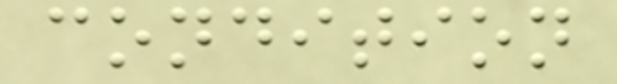condition
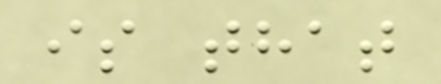is that
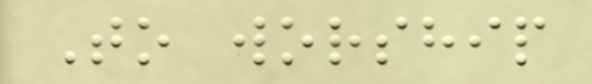To worship
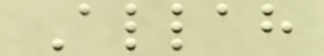Allah
